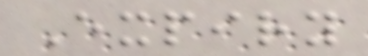Expiry
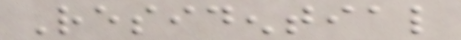Residential
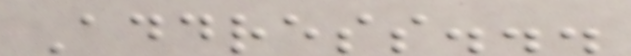Address...
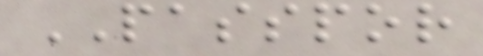PASSPOR
